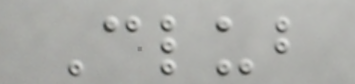Club
